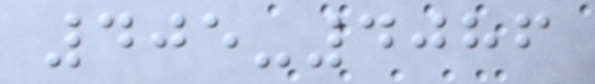405-4086
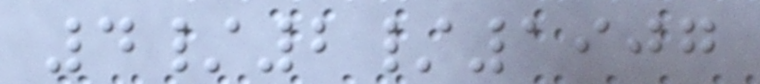4/2/1907
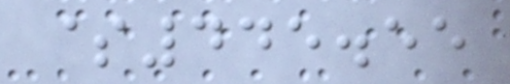$445.55
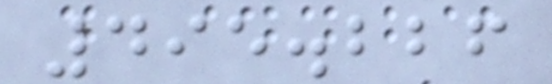495.226
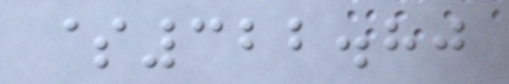$322.80
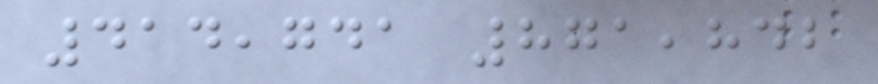414,741 871,842
